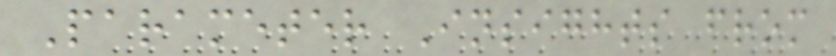Parameter Insights from
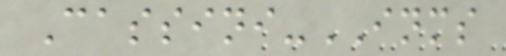Cassini-INMS
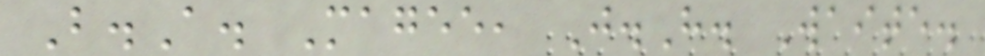B.A. Magee, J.H. Waite.
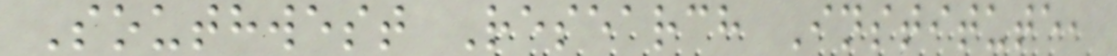Southwest Research Institute,
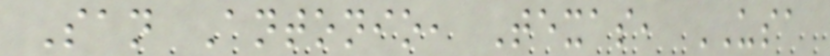San Antonio, Texas, USA
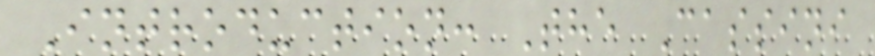Introduction: The Cassini
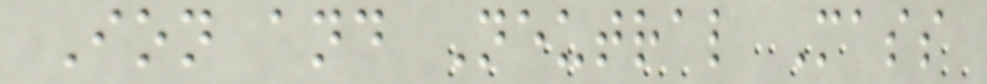Ion and Neutral Mass
